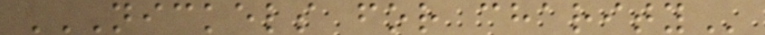NICKELS FOR CHARITY
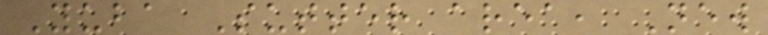Yuba Sutter area, New
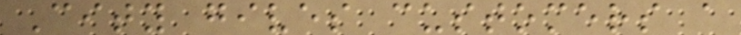City gives customers a
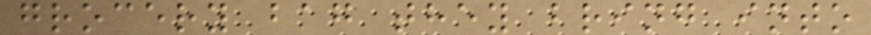grocery bag they bring into
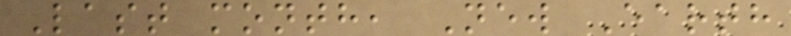Last month, New Earth
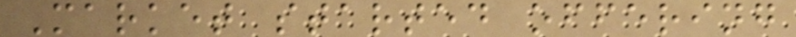Market started offering
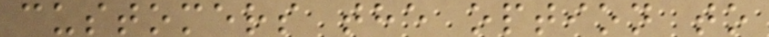customers the option to
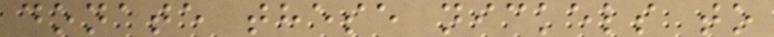donate these nickels to
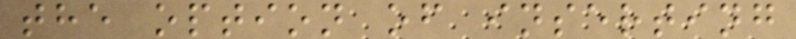the option of inserting
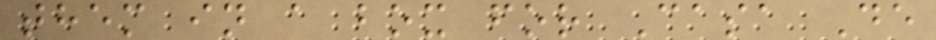them in a box for Casa De
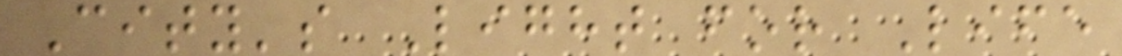City's Light for Life
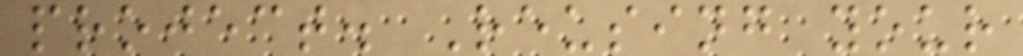project. Reusing your
